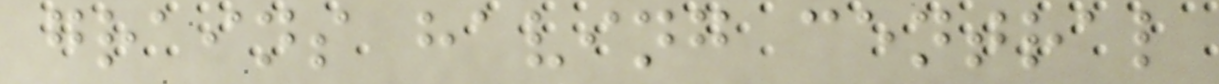grains having central
